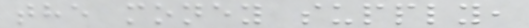the money supply,
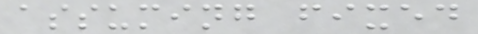assuming fixed
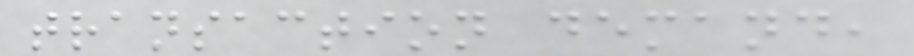transaction demand,
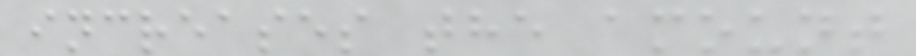increases the amount
